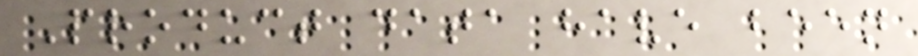Product data have been
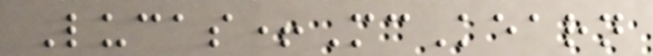Lucas+McKearn
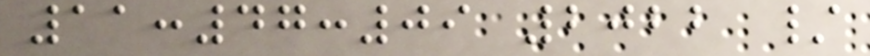11:47:09 2022 /
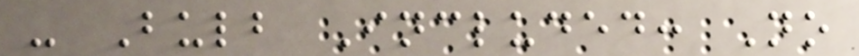- Bulb Included: No
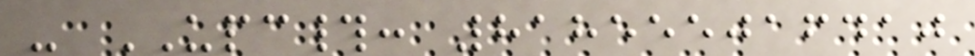- UPC#: 818555016410
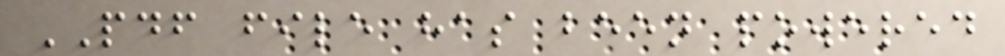PDF file has been powered
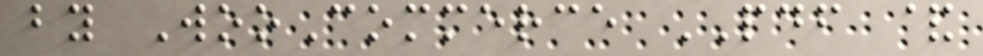by WooCommerce PDF &
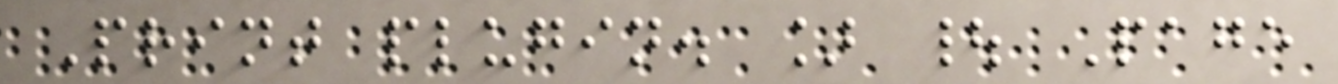Print plugin. ] | Page
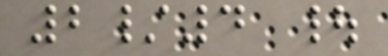2/4 |
